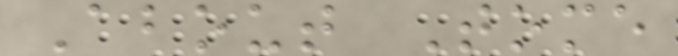About Tome
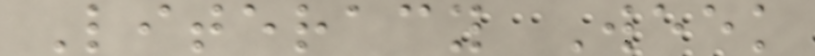Literacy Week
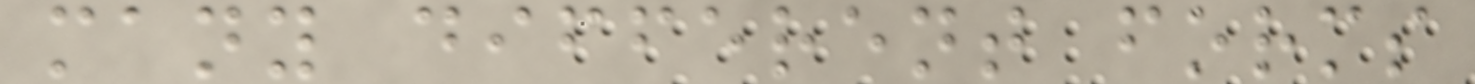many different forms
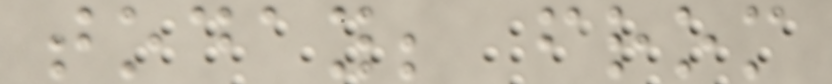today; from
